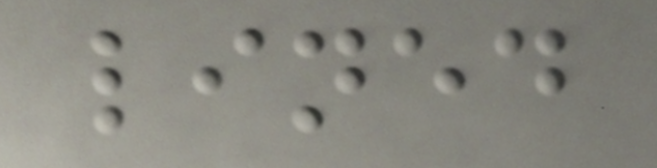lined
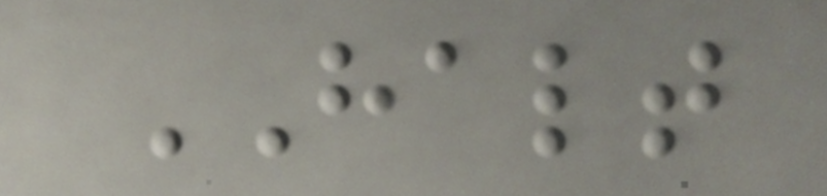HALT
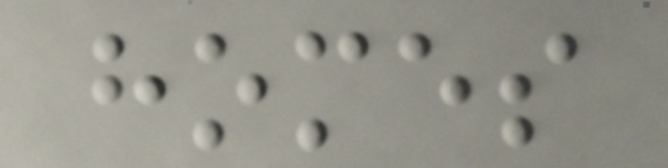homes
